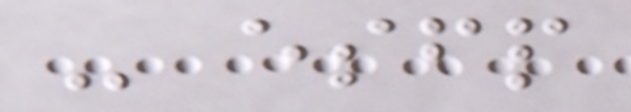- esfp
